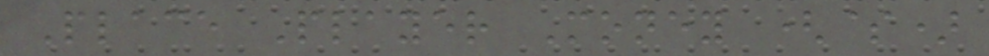Place Player Money ($)
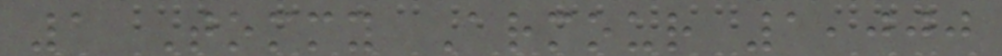1 Tommy Armour 1,000
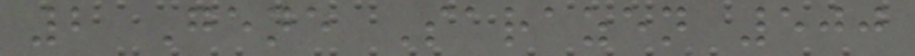2 Gene Sarazen 500
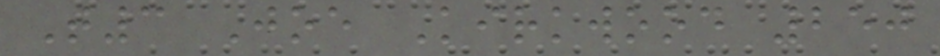T3 Joe Kirkwood 250
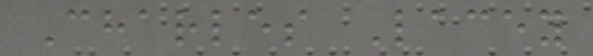Charles Lacey
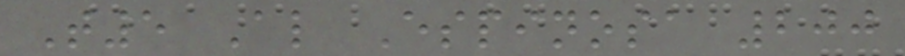T5 Al Espinosa 200
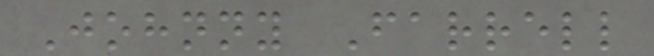Johnny Farrell
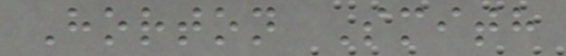Horton Smith
